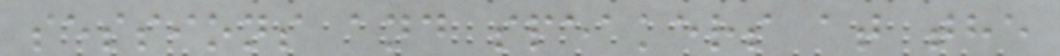sessions and speakers at the
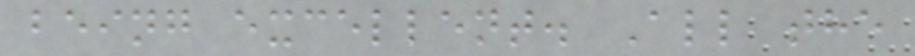being excellent. All the
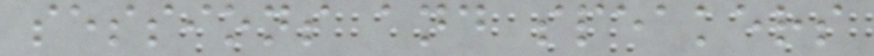sessions and speakers
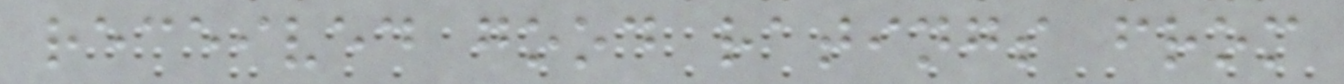received good ratings from
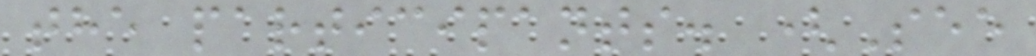the participants. (See
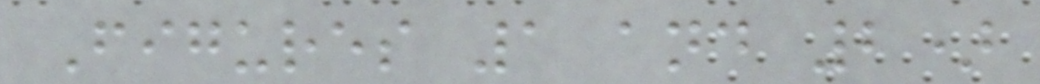Figures 1 and 2)
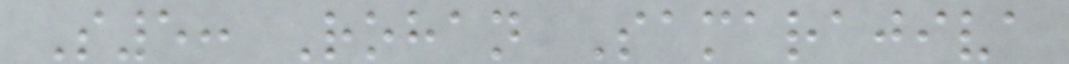S5: Rohan Samarajiva
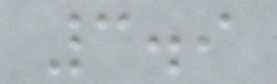3.9
